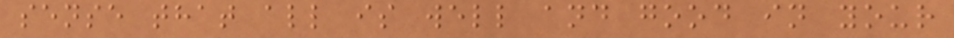sense that all is well and good in your
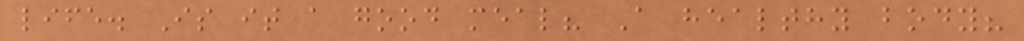life. Is it a good meal? A healthy body?
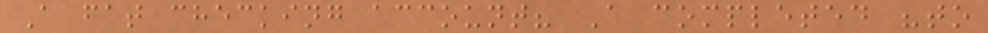A fat checking account? A completed "to
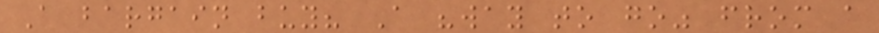A bargain buy? A "way to go" from a
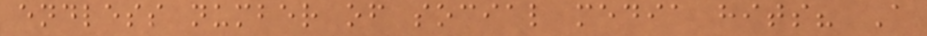endless number of social media hits? A
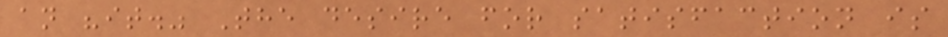an "it." The desire for satisfaction is
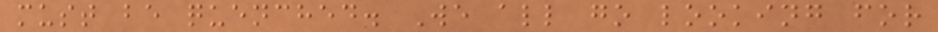must be quenched. We all go looking for
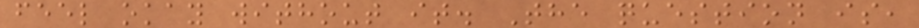feel okay without it. The question is,
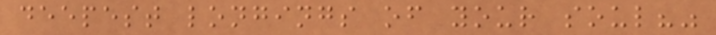deepest longings of your soul?"
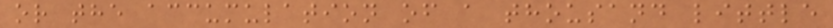or the accumulation of a thousand little
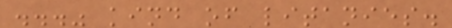..." kind of litanies.
